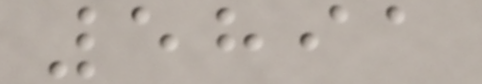5891
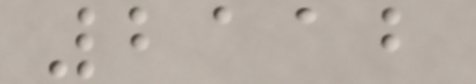2112
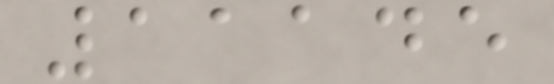11145
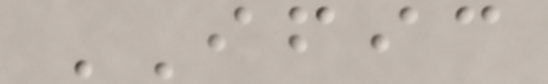IFIC
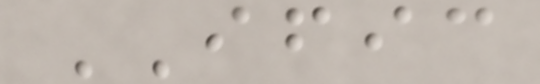IFIC
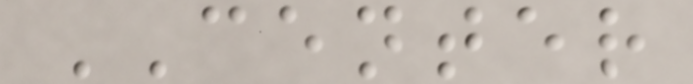CENTER
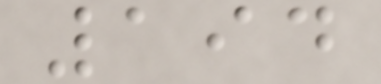194
